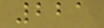221
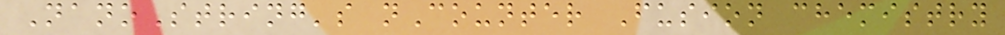NanoString's nCounter Fusion chemistry
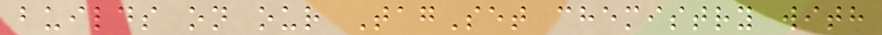builds on our TagSet chemistry with
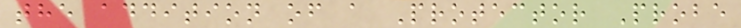the addition of a Protector Probe
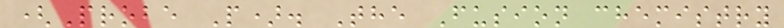(Probe P). The Fusion chemistry
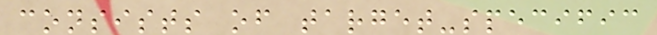consists of target-specific
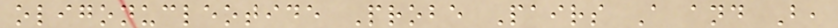oligonucleotide Probe Pairs A and B,
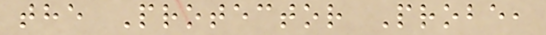the Protector Probe,
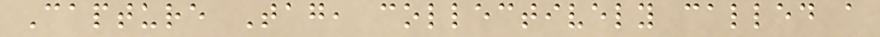Capture Tag, collectively called a
